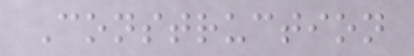Construction
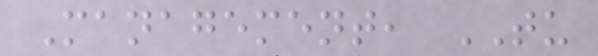Management, TU
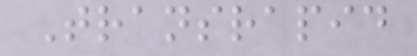Transrapid
